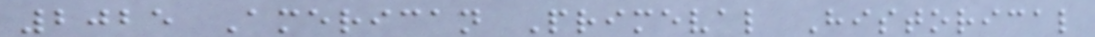2025 American Primeval Historical
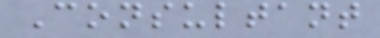Consultant
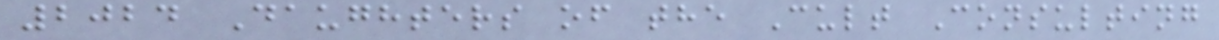2024 Daughters of the Cult Consulting
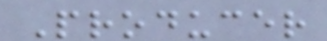Producer
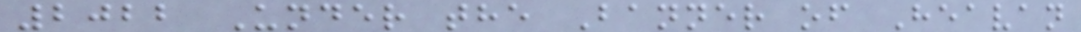2022 Under the Banner of Heavan
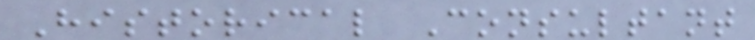Historical Consultant
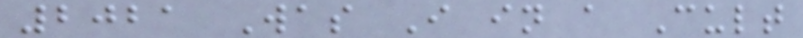2021 Was I in a Cult
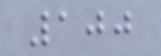100
